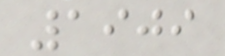1909
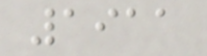1911
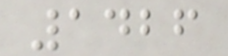1426
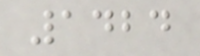1424
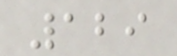129
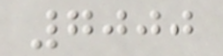7000
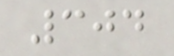304
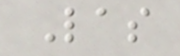Las
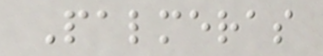Palmeras
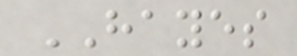HAYES
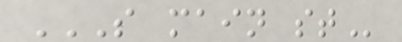S MAIN ST
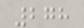278
